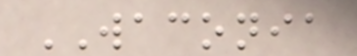WACONIA
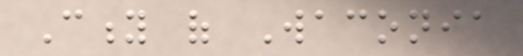City of Waconia
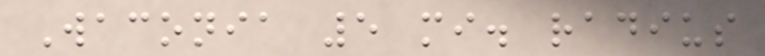Waconia 5 mi. radius
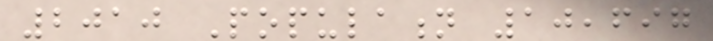2010 Population 10,697
